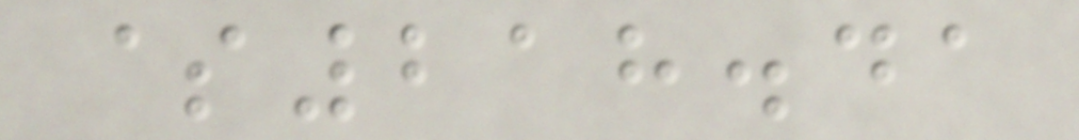$218.41
